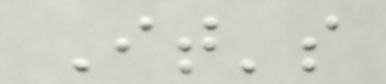It's
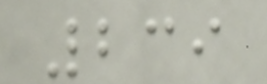239
